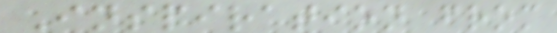Inspiration from
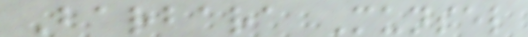Barbara Munsel
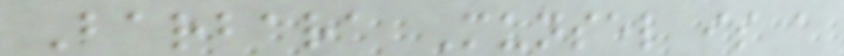Barbara Munsel is a
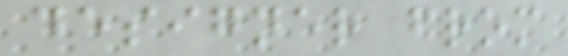designer from
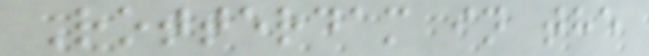Rotterdam in the
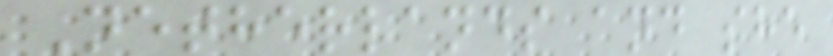Netherlands and she
